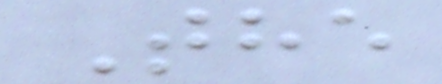The
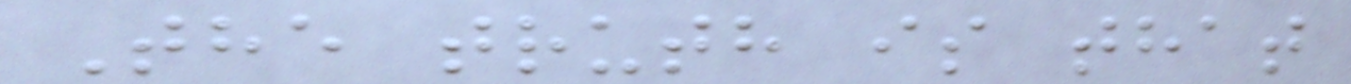The truth is that
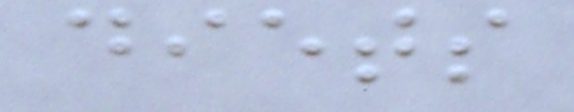diets
